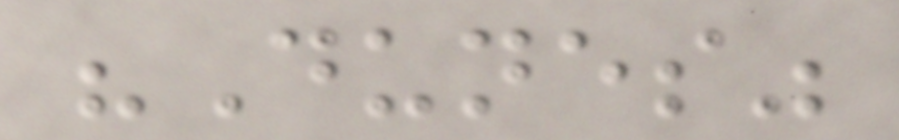"Dunes"
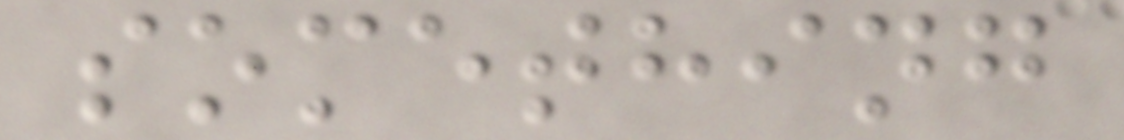something
